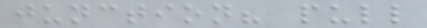junction? pull
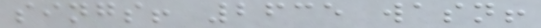sings! 2635 wasn!
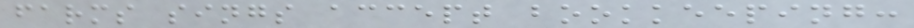farms sings accept bookkeeping:
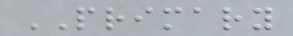PRIMARY
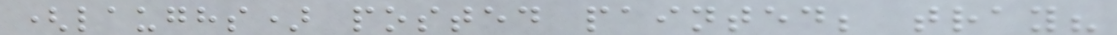(laughs) posted painted; tray?
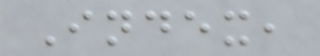Index,
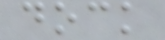dock
